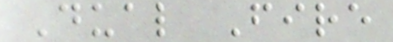Dual Fire
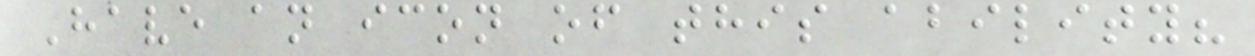Have an icon of this ability?
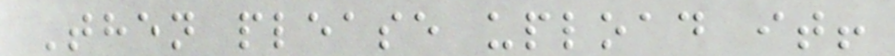Then please upload it!
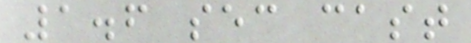1.6 sec cast
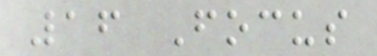16 Focus
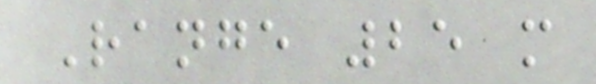Range 25 m
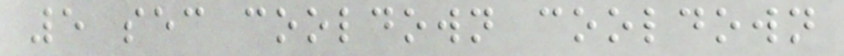5 sec cooldown cooldown
